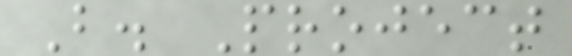B. Project
